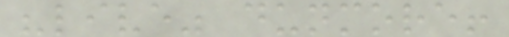"live" dunmore!
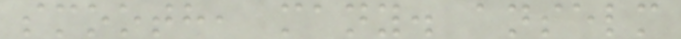smooth, many. anselm
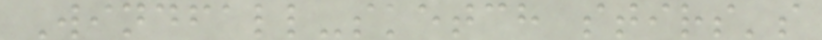Windfall-sketch stirs's
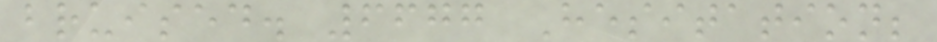bruised. 6677 Hesitation;
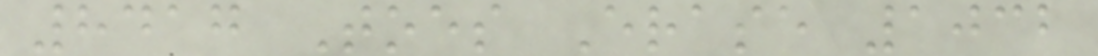8417 Toes Erase 1032
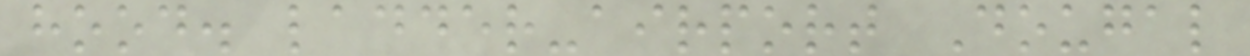hood. ladder-airport Dougal
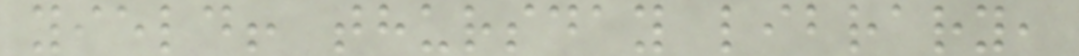yield! thursday library,
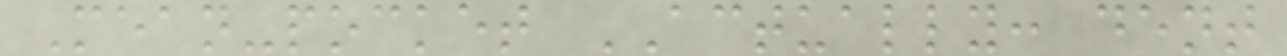Mean-pocket ACTUALLY: dent
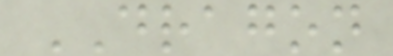DRAGON
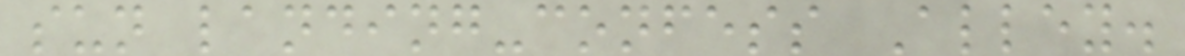sun landing-confess Alley.
